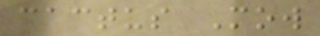cactus Mow
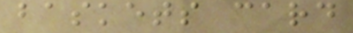baskets card
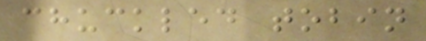chuckled tobin
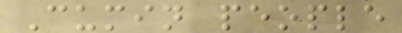Cumin people
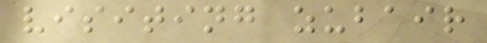visiting zubair
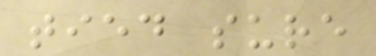tied sure
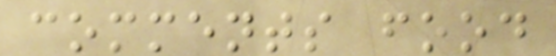comments food
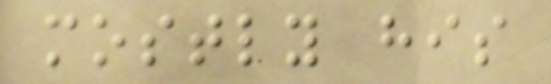mostly his
